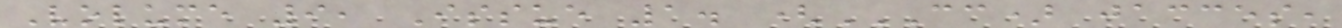Volume 9, Issue 1. (CC) JACCES,
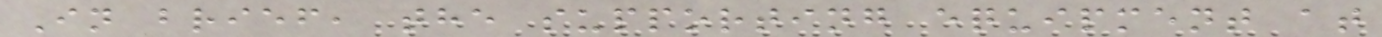In brief, the supporting equipment at
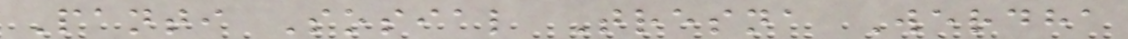Panti Sosial Tresna Werdha
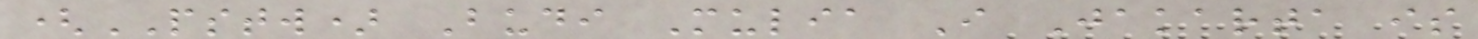(PSTW) Budi Mulia I Jakarta is
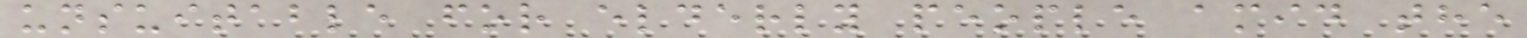unsuitable for elderly people amid the
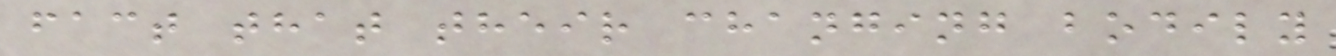fact that their changing bodily
